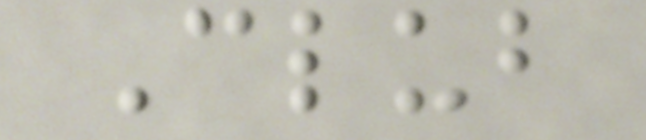Club
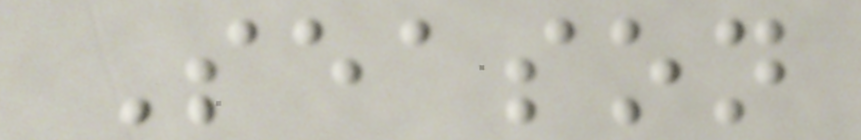Season
